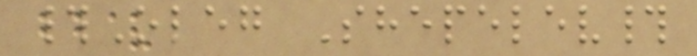#Oleg Shepelev#
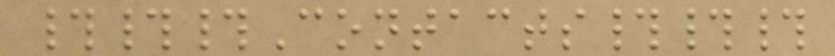###Contacts###
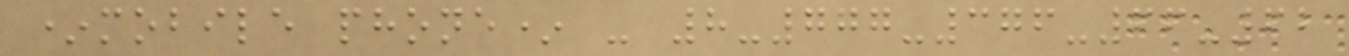*mobile phone* - 8-777-376-66-62
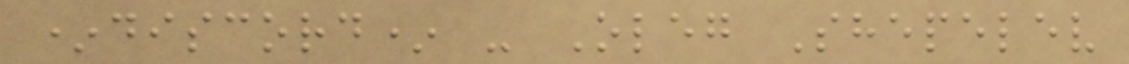*discord* - Oleg Shepelev
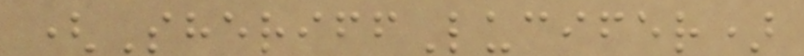(SheriffLucifer)
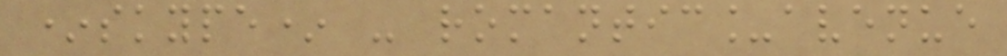*skype* - romantic_avenue
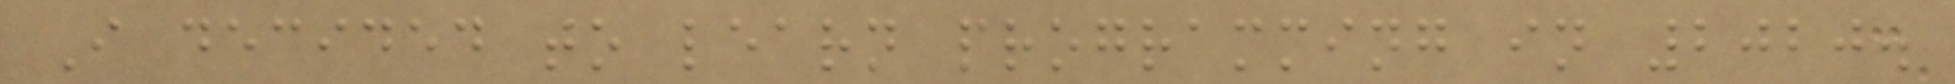I decided to learn programming in 2020.
